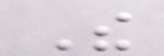The
